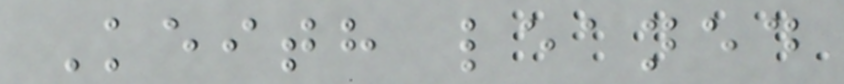Keith leaned
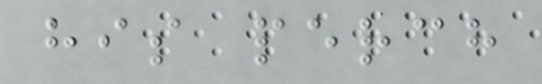his perch
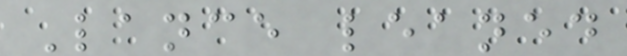Lance leaned
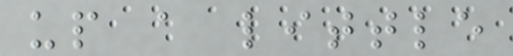up a little
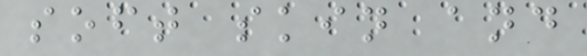soft skin and
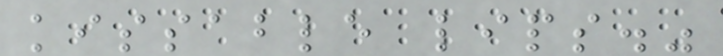kissable lips."
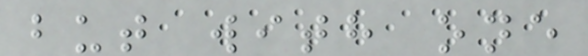but with one
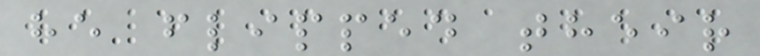he flipped their
